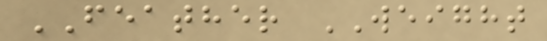FEATHER WEIGHT
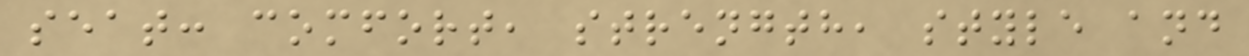seat: comfort, strength, style and
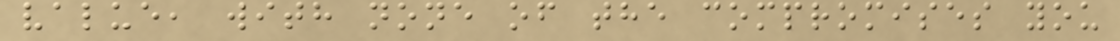value, with none of the compromises you
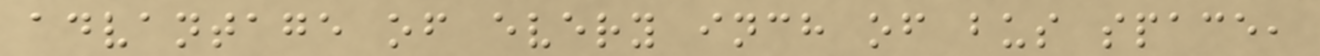advantage of every inch of bus space,
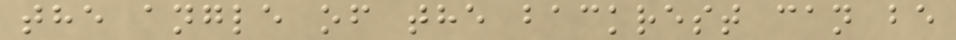the angle of the backrest can be
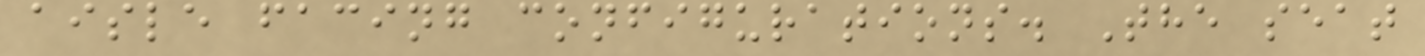aisle facing configurations. The seat
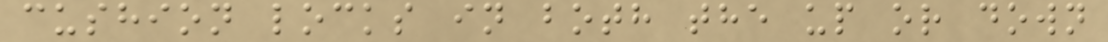cushion locks in both the up or down
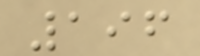196
